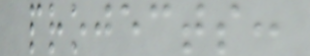projects:
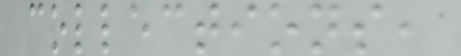collections,
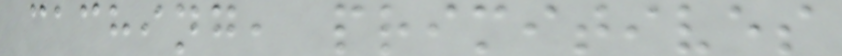caching, primitives
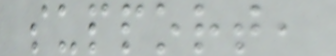support,
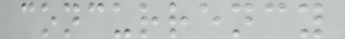concurrency
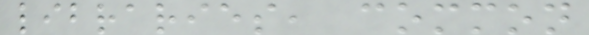libraries, common
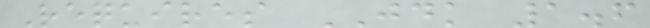Requires JDK 1.6
